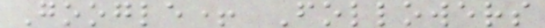Google+ Followers
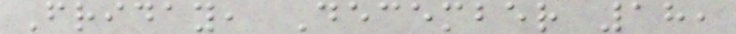Friday, December 18,
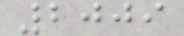2009
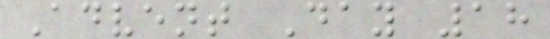Advent Day 18
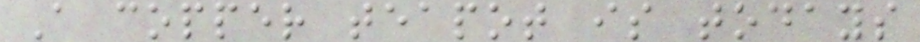A copper teapot is todays
